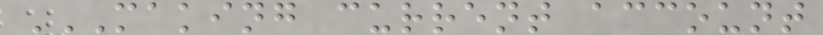MAKING CURRENT ACCOUNT
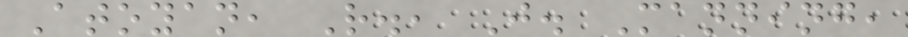Atoyan, R., J. Manning,
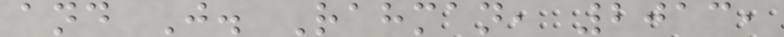and J. Rahman, 2013,
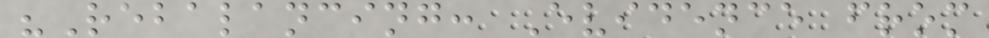"Rebalancing: Evidence from
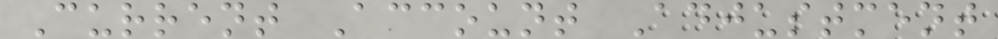Current Account Adjustment
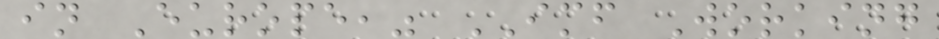in Europe," IMF Working
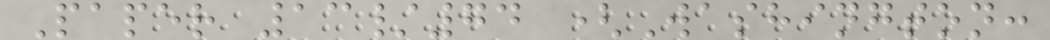Paper 13/74 (Washington:
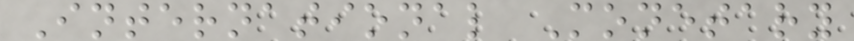International Monetary
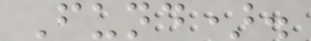Fund).
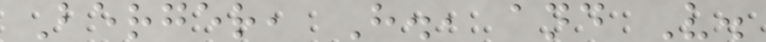Berger, H., and V.
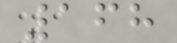168
